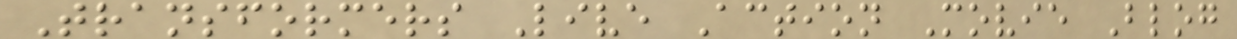Transformers Live Action Movie Blog
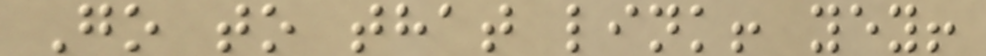Go to that link! yey!
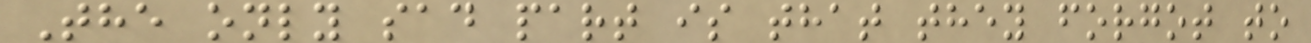The only sad part is that they forgot to
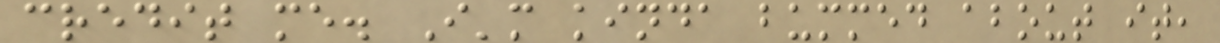credit me. I'm kinda bummed about it,
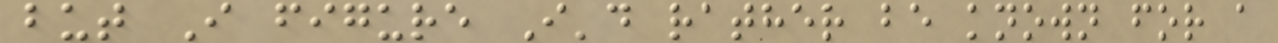but I figure I'd rather be known for a
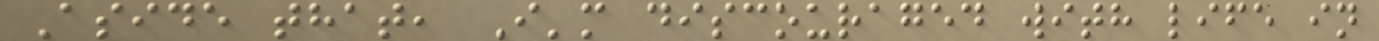Aside that, I'm discouraged with life in
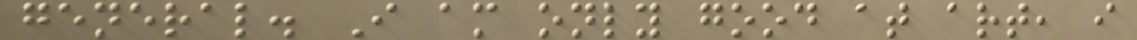general. I am only good at art, i
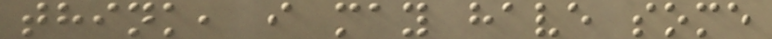think, i may have some
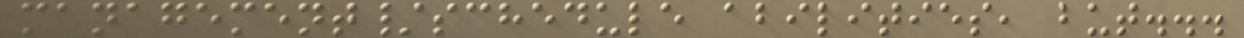management/schedule abilities, but...
